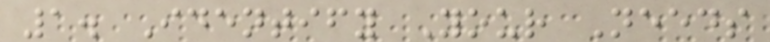1. Identify Your Needs
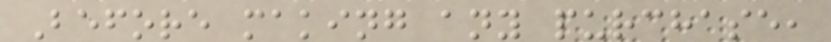Before making any purchase,
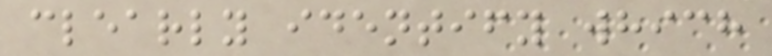clearly identify which
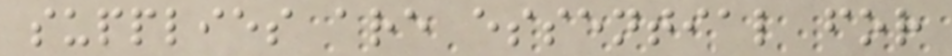supplies are essential for
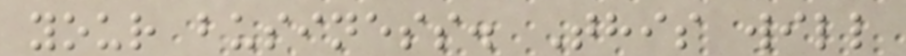your business. This will
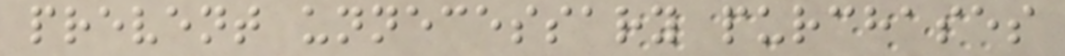prevent unnecessary purchases
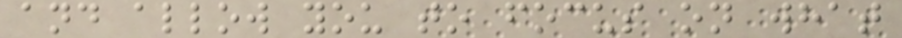and allow you to focus on what
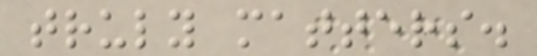truly matters.
